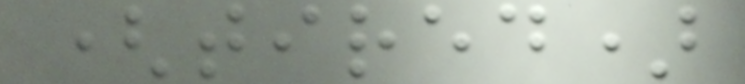(tired)
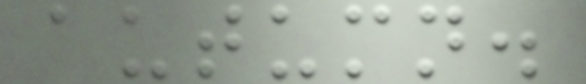autumn.
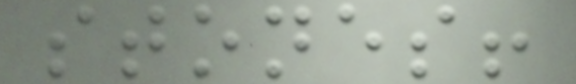stones!
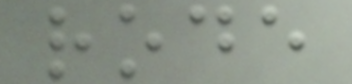rode
